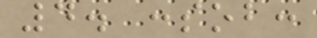4. :sob:
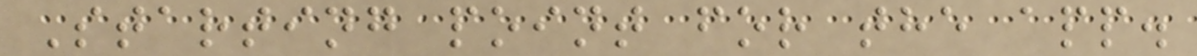Starting point for the app.
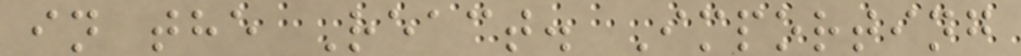in the React. Importing
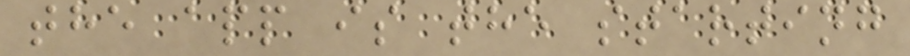the app is the starting
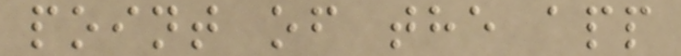point of the app
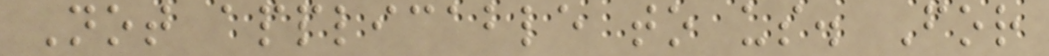Not applicable to us. For
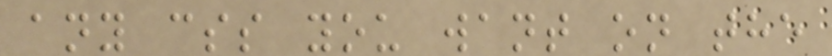any css you want on the
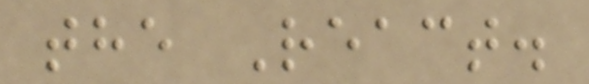the React.
